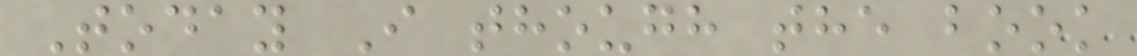Today I though the book
